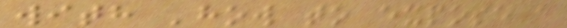with 'how to expose a
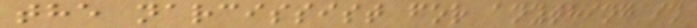the narcissist for anything in
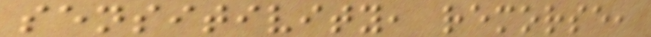sensitivity, remorse,
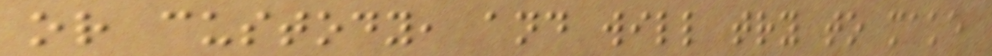or custody, and will try to make
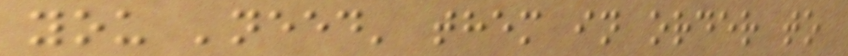you 'need' them in order to
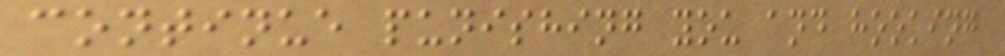continue punishing you and hooking
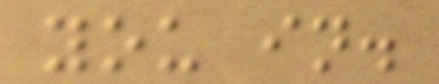you in.
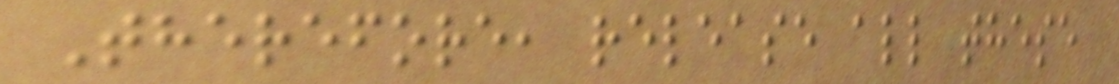Therefore, release all these
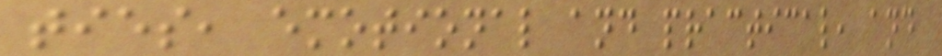ties, emotional and practical, and
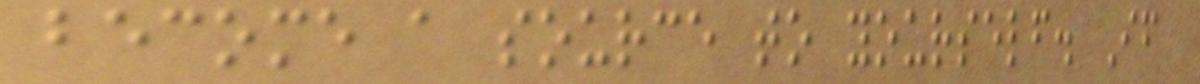become a source to yourself. If
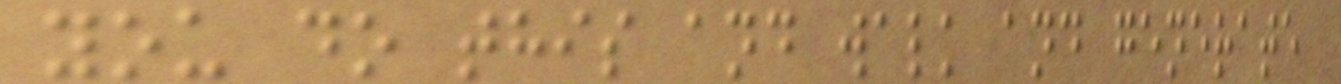you do this and walk and generate
